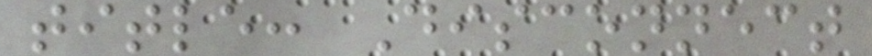title: Disconnect
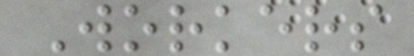Workers
